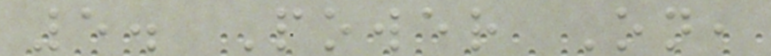5. Power On,
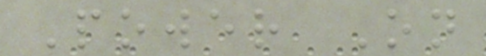Power On
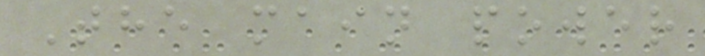The main power
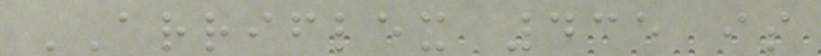ARRIFLEX 435 is
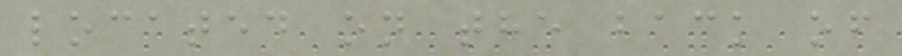located on the back of
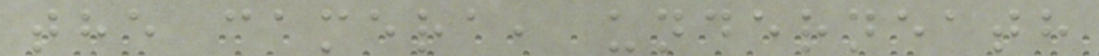the camera, underneath
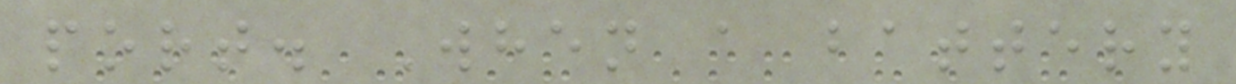port. When a battery
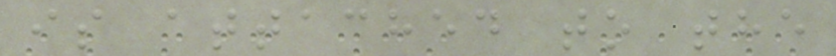is attached to the
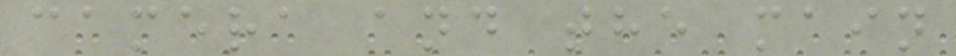camera and the main
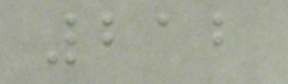212
